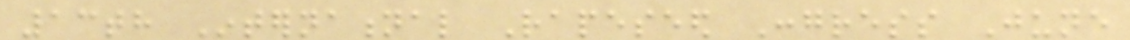13th International Rapeseed Congress June
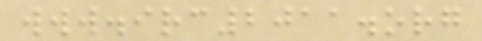www.irc2011.org
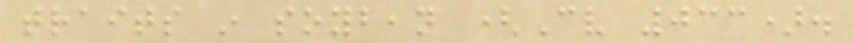traits in soybean (Cv 033).
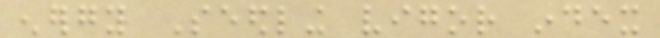energy Seedling vigor index
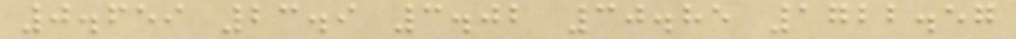0.659 23.9 3.02 30.85 1722.57
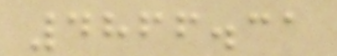4866.31
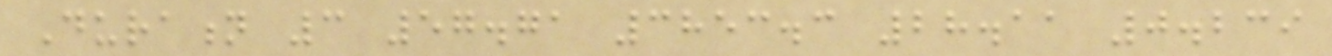Duration 3 57.71 3853.3 28.11 0.239
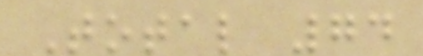Total 74
